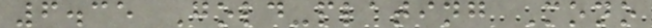6.35 Gold-plating Mono
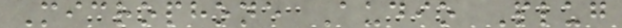Microphone Audio Plug
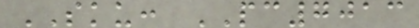SKU: PC7013
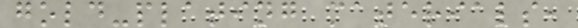gold-plating materials,
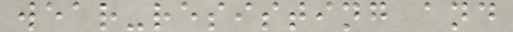wear-resisting and
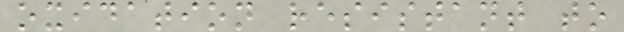oxidation resistant to
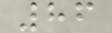86
